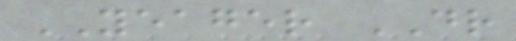YEAGER DR
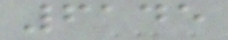6145
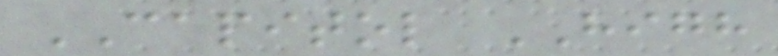CAPITOL HIGH
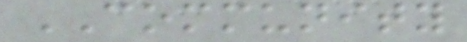COMMUNITY
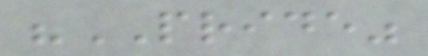"PRIDE"
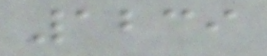1239
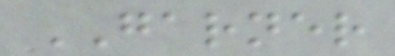GARNER
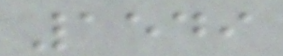1549
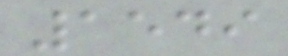1549
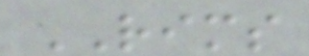RIMS
